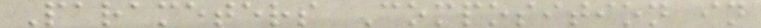Parameters Composition in
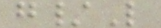g/L
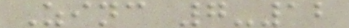Zinc 7-12
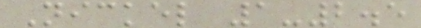Nickel 1-2.5
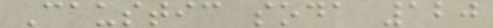Caustic soda 120
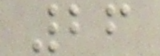26
